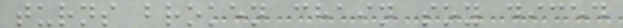turns broken chain soy diced
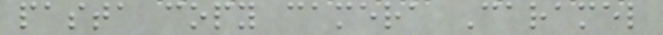pasta copy camera Caramel
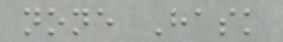none Hask
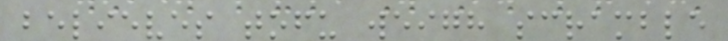believes tofu weigh scramble
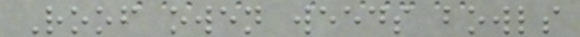Roof owen weeds bowls
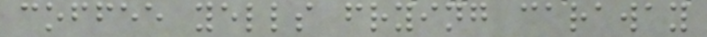coffee yells frying caraway
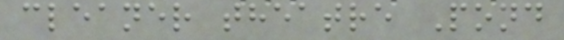cleaner theatre Pond
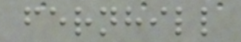fernhill
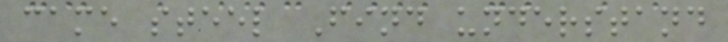came steel Find understand
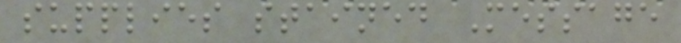supplies stained Message
